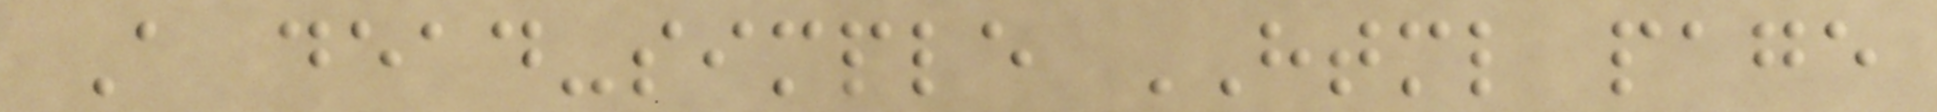A dead-simple HTML page
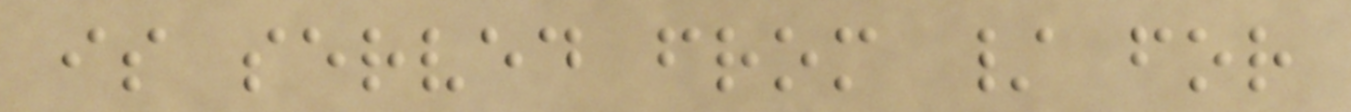is served from / for
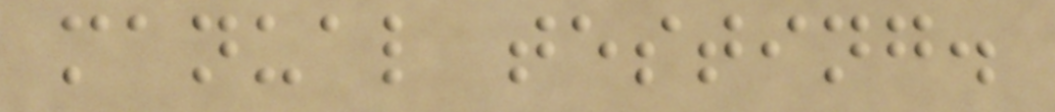manual testing.
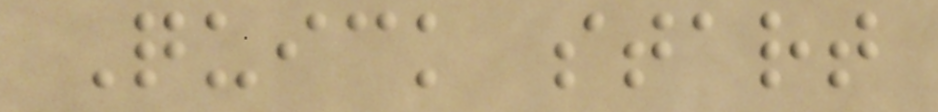Quick start
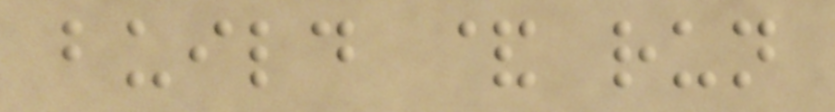build & run
